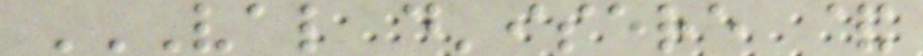VAL D'ISERE &
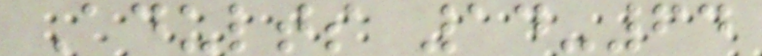Adults 14-64
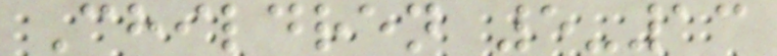Children 5-13
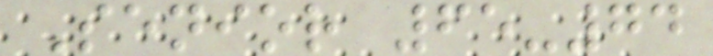Senior 65-74
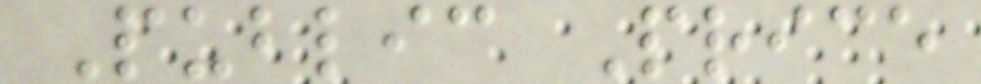Public Price
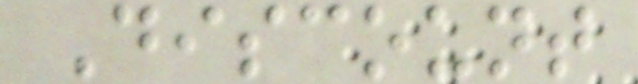Discount
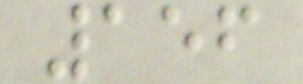156
